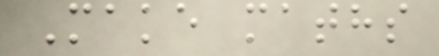Make maths
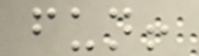fun!
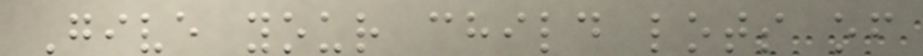Give your child lots of
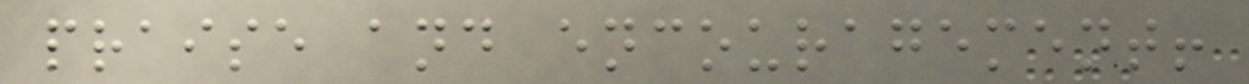praise and encouragement!
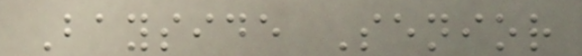Bayside Senior
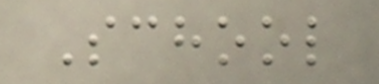School
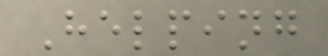Helping
